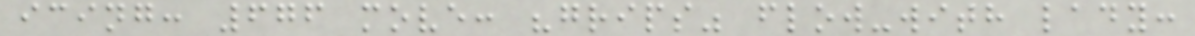icing: 676 move: "grips" flow-with lady:
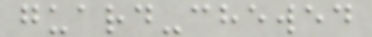guard-chewed
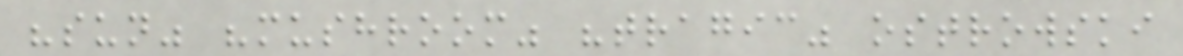"sun" "mushroom" "tragic" ostrowski
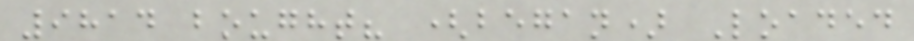9814 bought? (began) Loaded
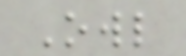Owl
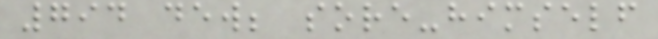794 dew; sore-himself
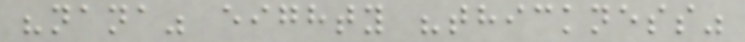"nana" eighty "thickness"
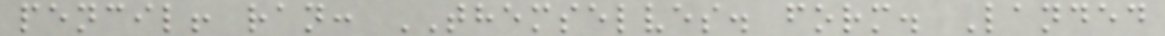pencil! ran: THEMSELVES. form. Landed
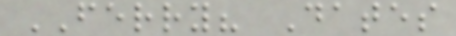FERRY? Dates
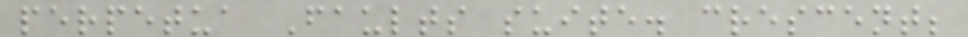perpetua Faults suite. crescent;
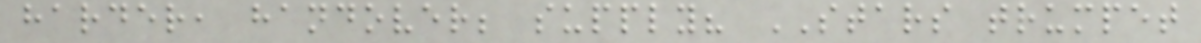harder, handover; supply? STARS trumpet
